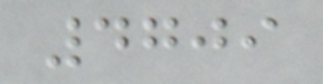4709
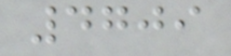4709
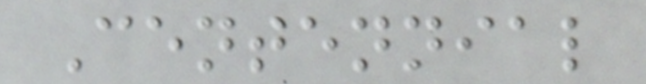Centennial
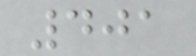401
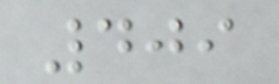409
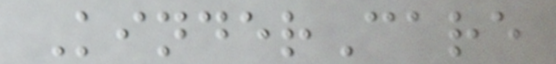KinderCare
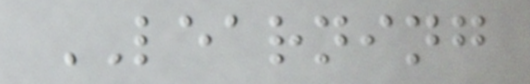LEARNING
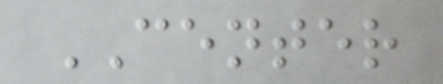CENTER
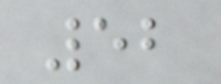52
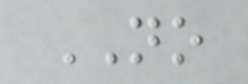NO
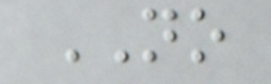NO
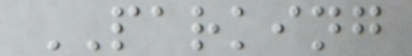PARKING
